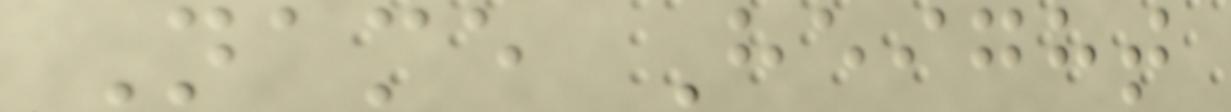Name Height
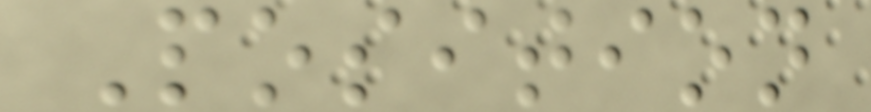Position
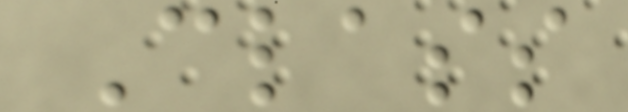Class
